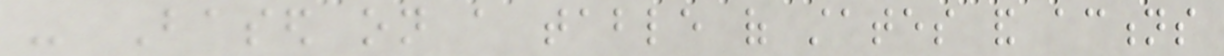- Based on a table of states and actions
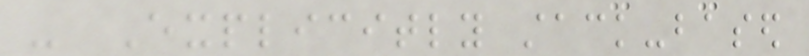- Explicitly stack-based
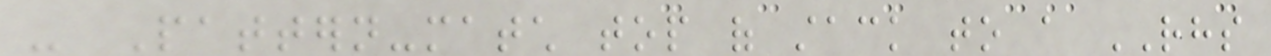- Pattern-match top of stack to a RHS
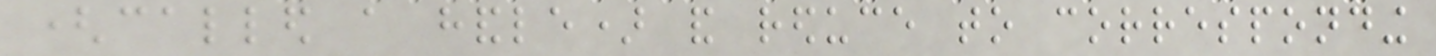(called a handle) and reduce to corresponding
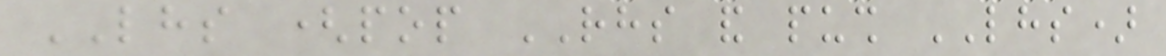LHS (pop RHS and push LHS)
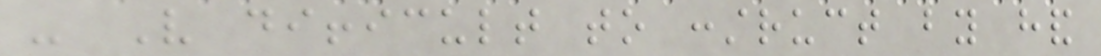- Very difficult to construct by hand
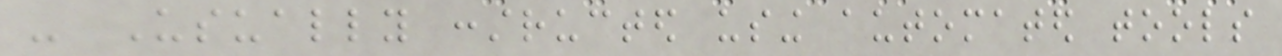- Usually constructed using automated tools
